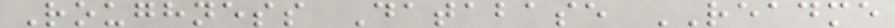Roughness Database README
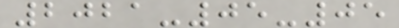2021-05-05
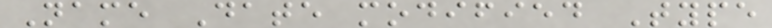Name Date modified Type
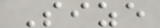Size
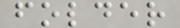folder
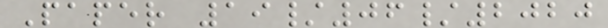Paper 19/06/2020
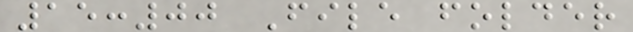15:00 File folder
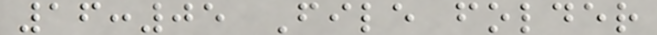16:05 File folder
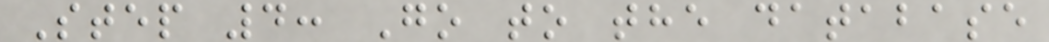Step 4: Go to the database
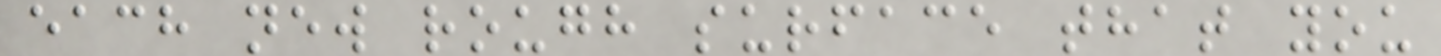each new rough surface that you
